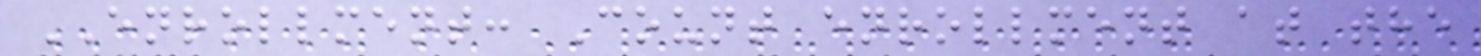ENROLLMENT: Count enrollment at the
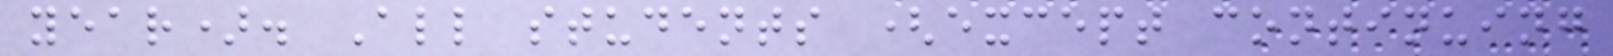year). All students (except continuing
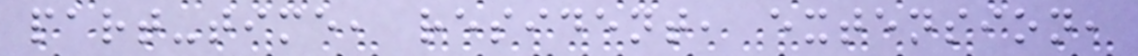part-time, resident, extension,
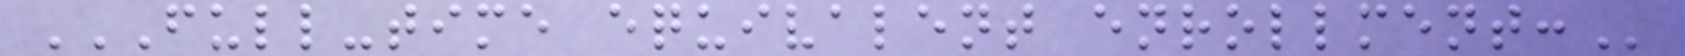FULL-TIME EQUIVALENT ENROLLMENT:
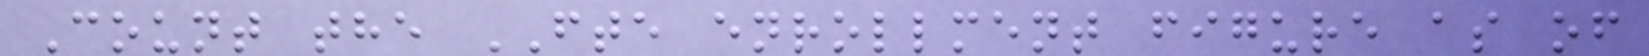Count the FTE enrollment figure as of
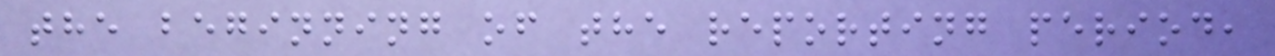the beginning of the reporting period,
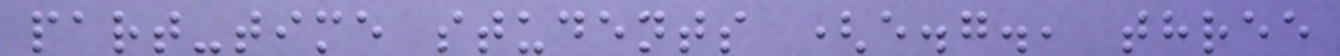part-time students (e.g., three
